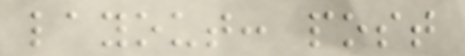layout: post
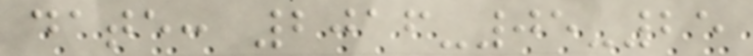date: 2016-05-25
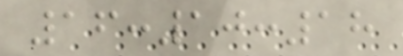16:10:18
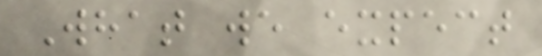What we expect
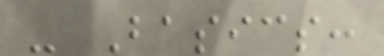- Basics:
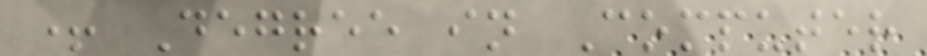+ Degree in Computer
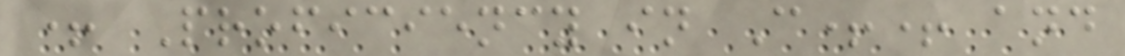+ Proficiency in C++ and
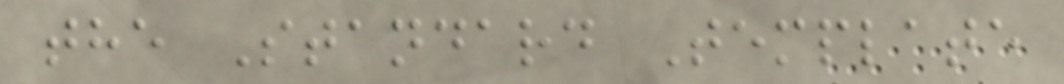the Standard Template
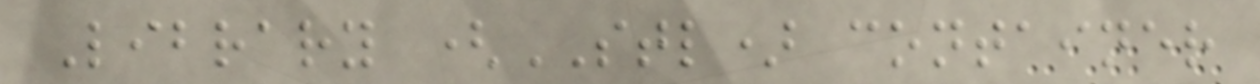Library (STL) container
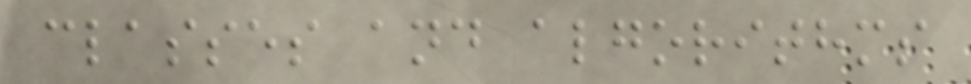classes and algorithms
